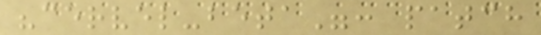"cervel-beta": patch
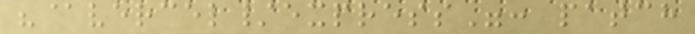"@vercel/express": patch
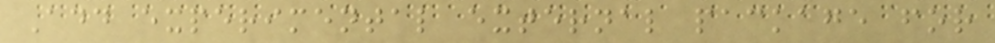Add experimental external package for
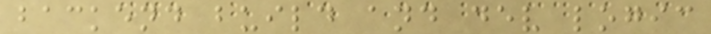backend build and dev logic
